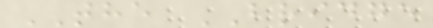THE BRIDGE
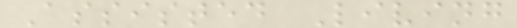Assisted Living
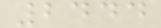2444
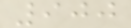900
